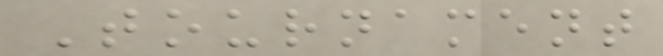Tournament
